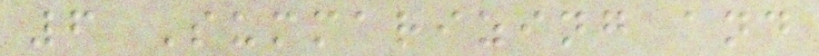6 Summarizing and
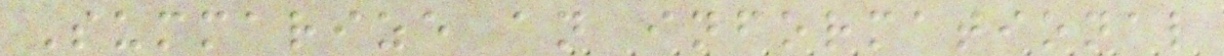Summarize an informational
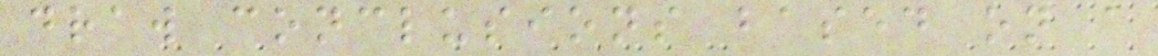draw conclusions based on a
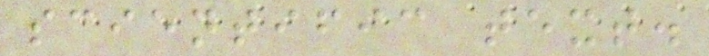scientific text.
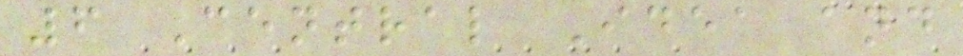6 Central Idea and
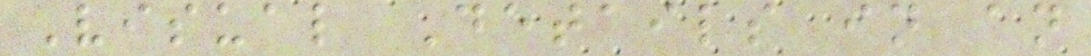Visual Details in an
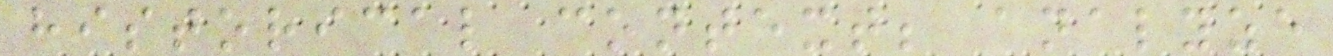historical context; analyze
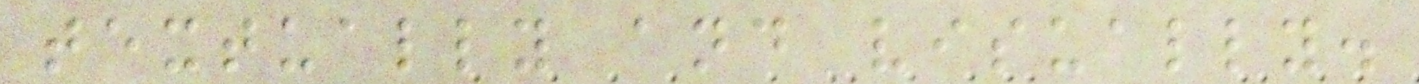textually and visually.
